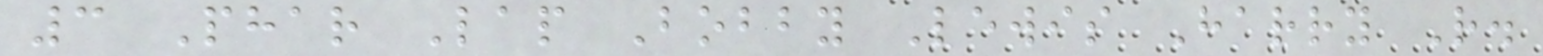3 Phar Lap Bobby Lewis Harry R.
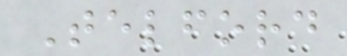Telford
